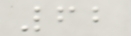62
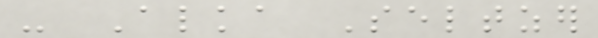- Alka Seltzer
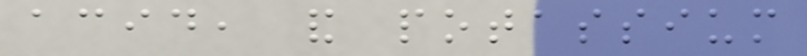acid, and potassium
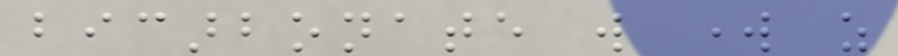bicarbonate will work as
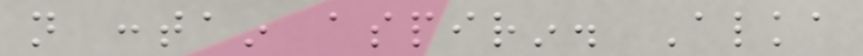not contain aspirin. Alka
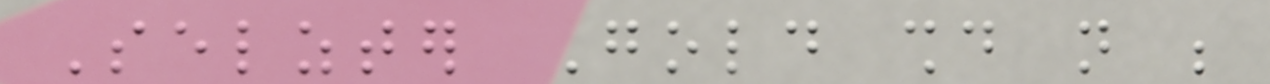Selzter Gold should not be
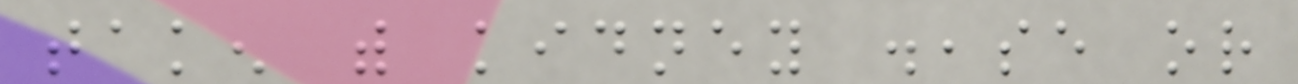taken with kidney disease or
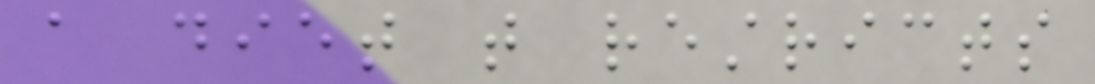a diet that restricts
